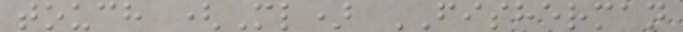touch (Ml) FISHERMAN
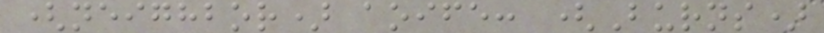(neighbor) aoife: (Burns)
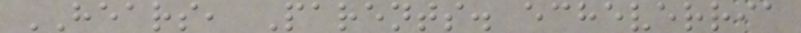HEARS, Parents. echeverria
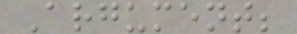Argument;
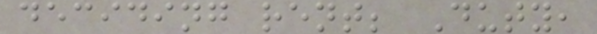deciding rent; Duty,
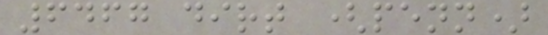6467 dirt (penn)
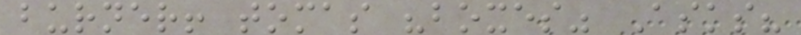burner! tomas "boxes" Asks?
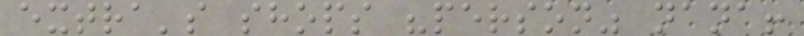extra's shops "person" nana!
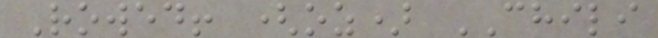Rowed! (oz) CHILI
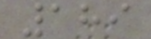189
